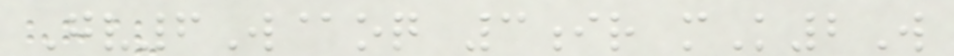Gv6W@oq 3ir mK2W
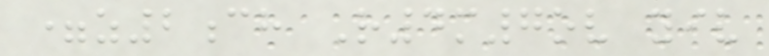=z2ch R4m7ov yiv
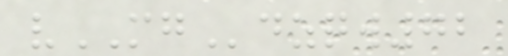vMGdzqw72
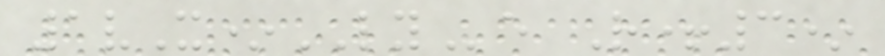1vX*LYe R+3*
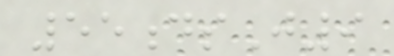55dsJ9
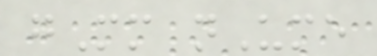gMm nUme
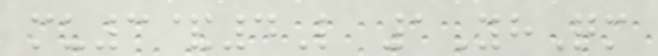mu3&4L 1YhQm
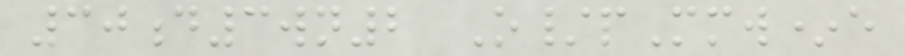30d3wn2 O/pMmw*e
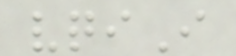vqiI
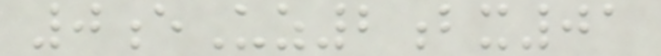0eUz2bx01
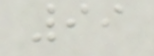99
